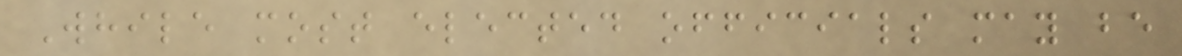While most elected officials may be
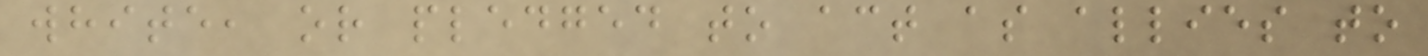white, or pledged to act as allies to
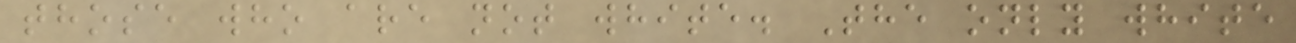those who are not white. The only white
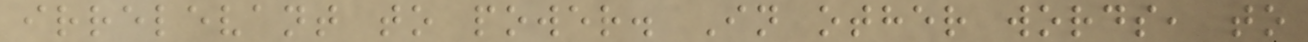irrelevant to power. In other words, to
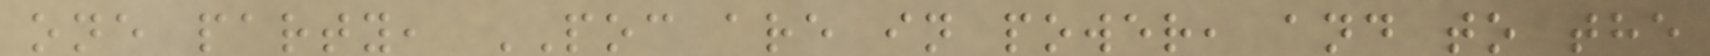one party, POC are in power, and to the
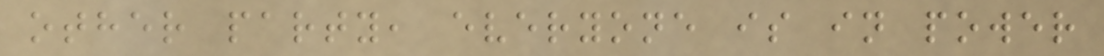other party, everyone is in power
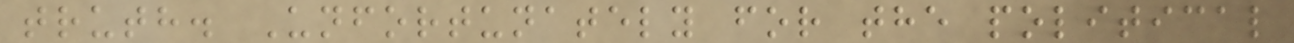truth. Unfortunately for the political
